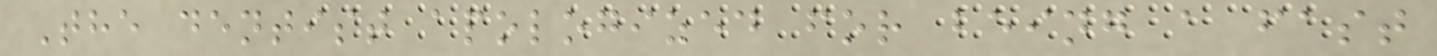The dentist apologized for being a fast
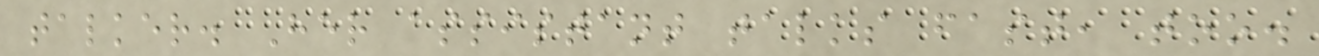talker. Her assistant talks fast, too.
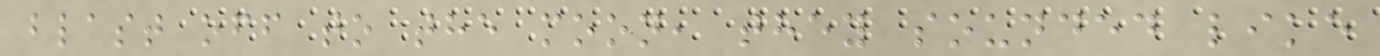blast off to the moon, they sounded like
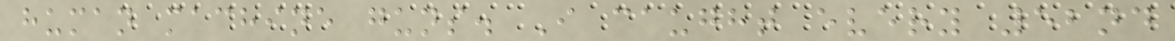human machine guns. I caught every 52nd
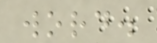word.
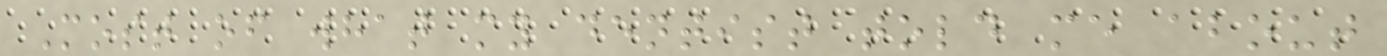Most of what my dentist told me about
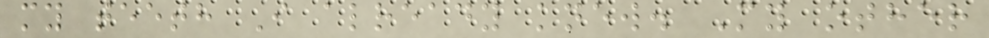my teeth I already knew. My other
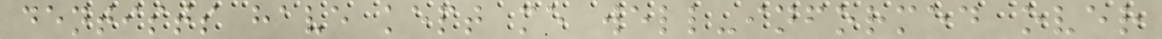dentists have kept me well-informed over
